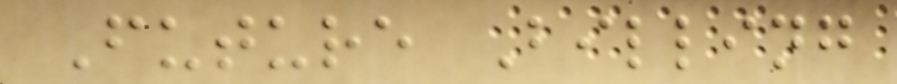Future Billing
